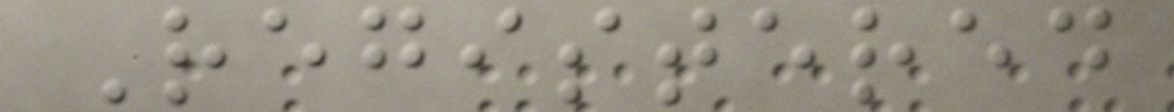Registered
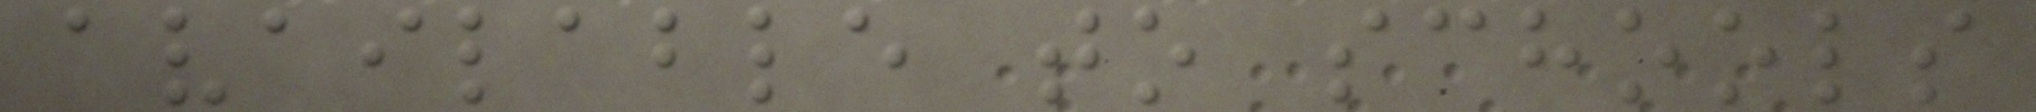available to schools
